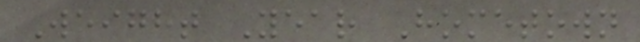Weight Year Hometown
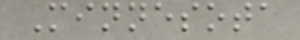Minnesota
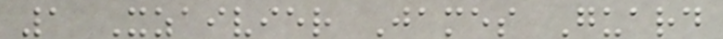1 Xzaivier James Guard
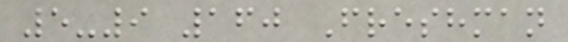5-9 160 Freshman
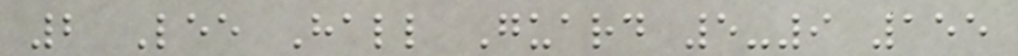2 Lee Hall Guard 5-9 155
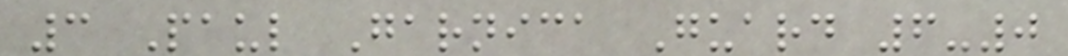3 Paul Garnica Guard 6-0
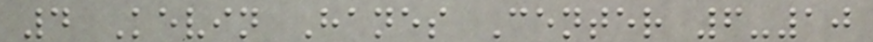4 Kevin Hanes Center 6-10
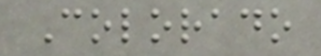Colorado
